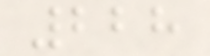228
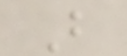B
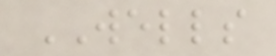WELLS
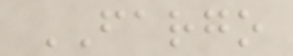FARGO
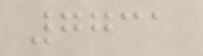7731
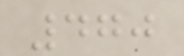470
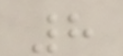8
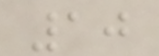10
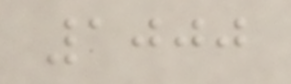1000
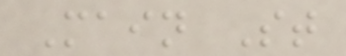Main St
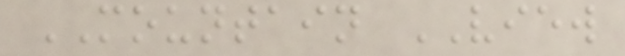MOUNTAIN VIEW
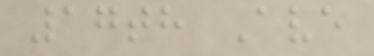17th Ave
